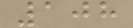108
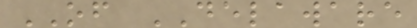OF DELAWARE
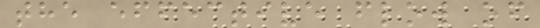the effective flow of
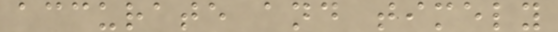accurate and timely
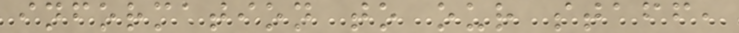information to our staff,
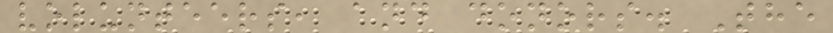volunteers, and donors. The
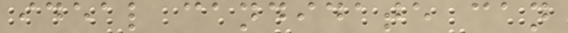ideal candidate can
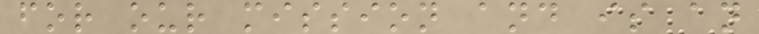for our mission and is an
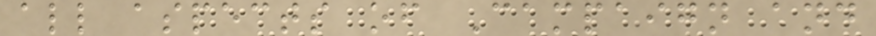all aspects of Campaign and
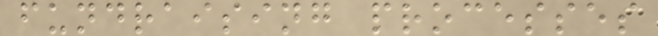fundraising processes
